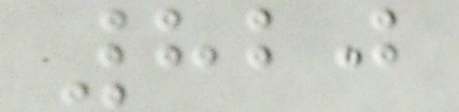820
